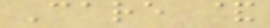Care &
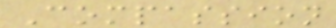Compassion
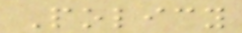Policy
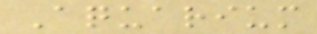Aquarium
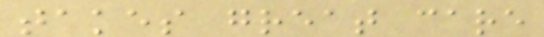takes great care
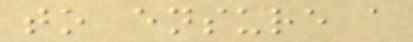to ensure a
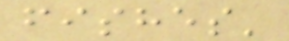fishes'
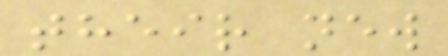their new
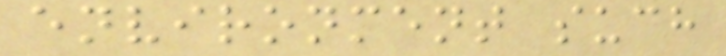environment such
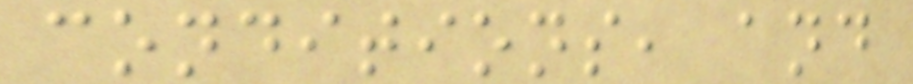conditions, and
